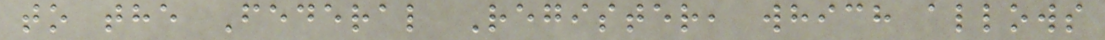to the Federal Register, which allows
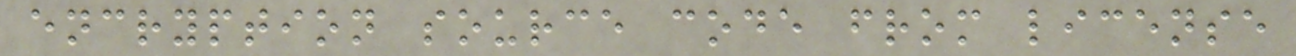encryption source code from license
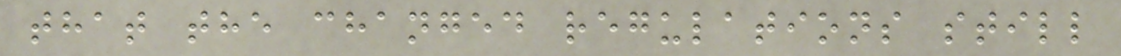that the changed regulations still
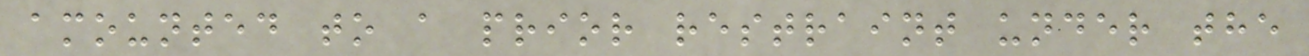amounted to a prior restraint under the
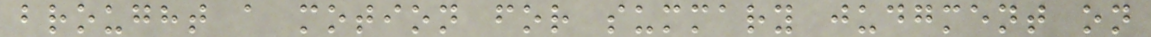brought a motion for summary judgment on
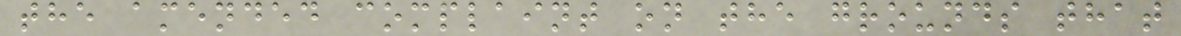the amended complaint on the grounds that
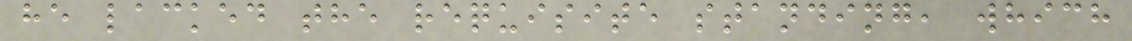he lacked the requisite standing, which
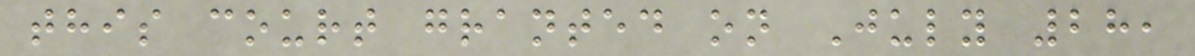this court granted on July 28,
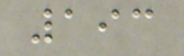193
